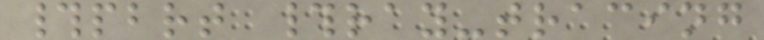#pbrt #ray-tracing
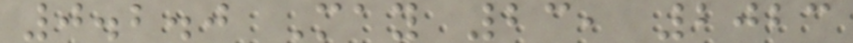0.2.0 May 23, 2023
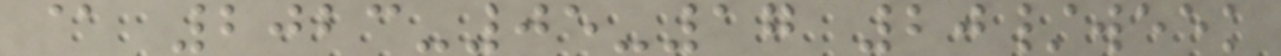@ 2023-05-17 20/week
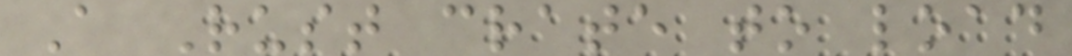A Rust crate to load
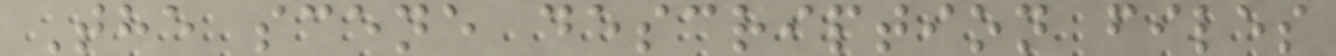The scene description files
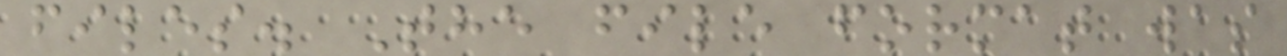files. The file format was
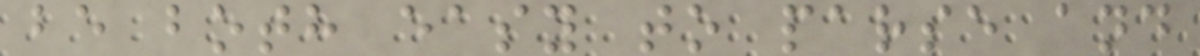be both easy to parse and
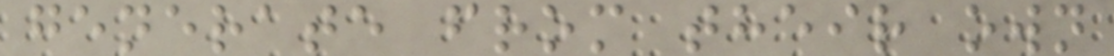generate from their own
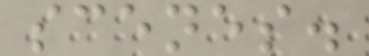scenes.
